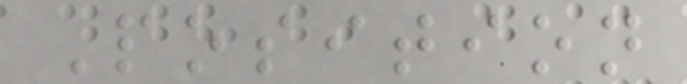Position
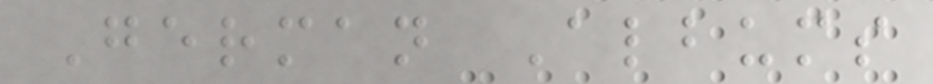German Albums
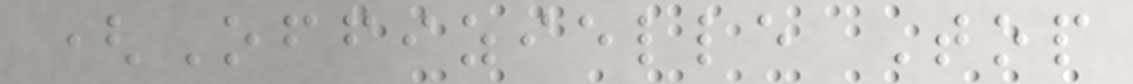(Offizielle Top
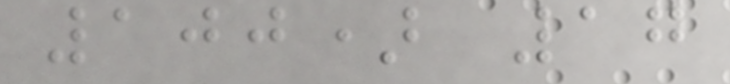100) 17
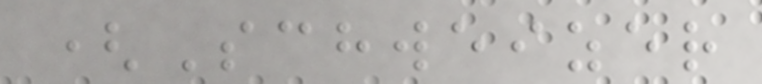(Schweizer
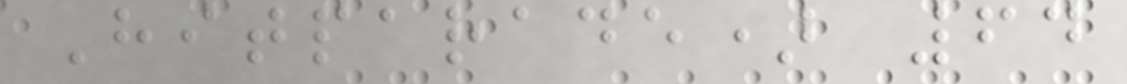Hitparade) 64
